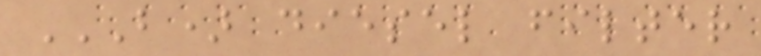B) DIESEL FILTER
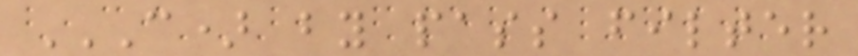C) BY PASS FILTER
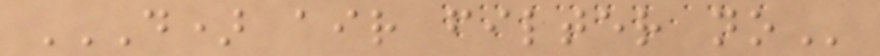D) AIR FILTER NO
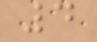4
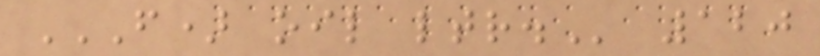F) OIL LTR. 120
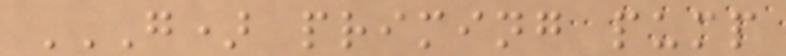G) PRIMING PUMP
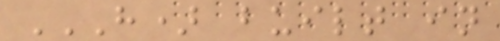H) BUILT IN
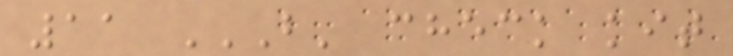11 B' CHECK KIT
